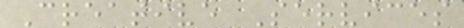Creative Services
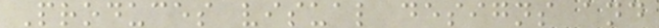Produces visual designs and
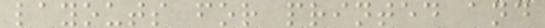layouts for printed and
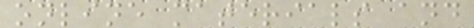online materials and
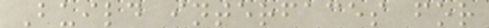Build interfaces for
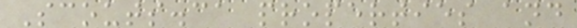Scouts.ca properties and
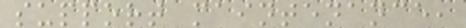support maintenance,
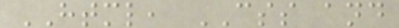HTML, CSS and
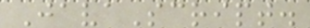JavaScript.
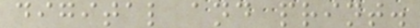digital and print.
